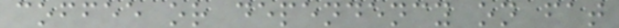coffee or dependency on fat
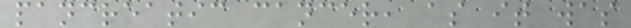pancreatic cancer, as it was
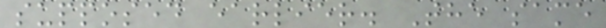supposed earlier. The same
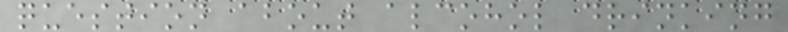question about alcohol drinking
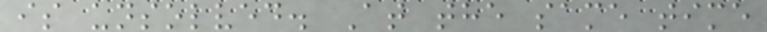is unsolved. At the same time
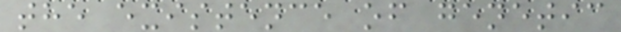the existence of genetic
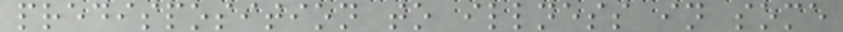predisposition to illness in some
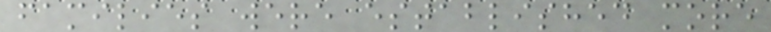families were established more
